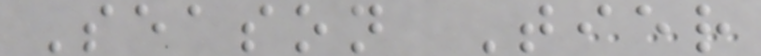Season Tier
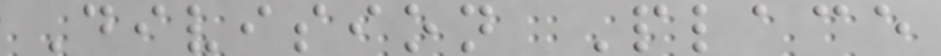Division Place
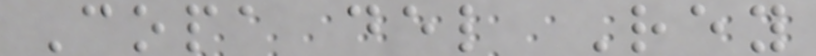Copa del Rey
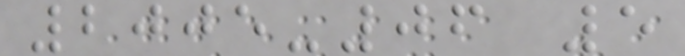2005-06 5
